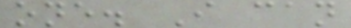one. I can
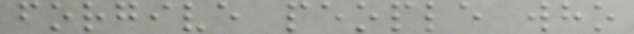forgive people who
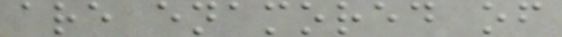are enamored of
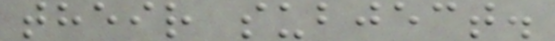their subject.
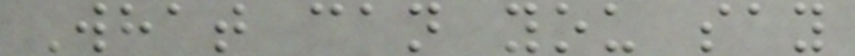What can you say
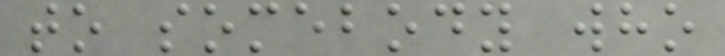to somebody who
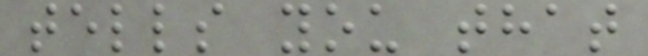tells you that
